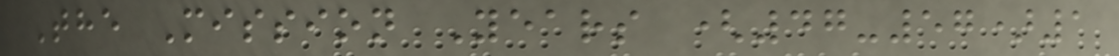The Mission Years (47-57)1
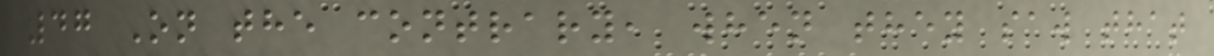47 On the contrary, when they saw that
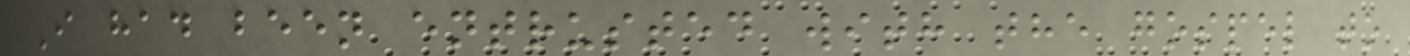I had been entrusted with the gospel to
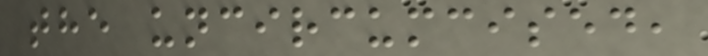the uncircumcised,
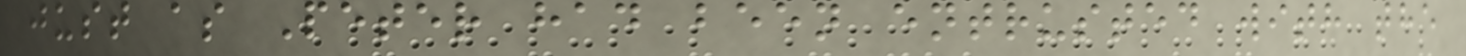just as Peter had been entrusted with the
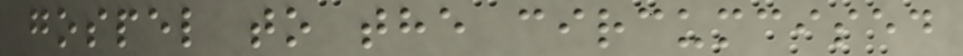gospel to the circumcised
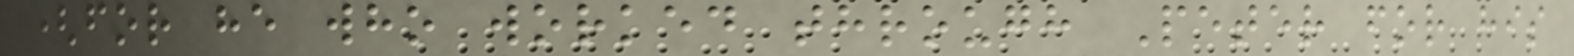(for he who worked through Peter for his
